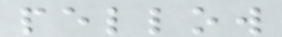pellow
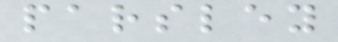parsley
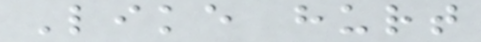Like hurt
